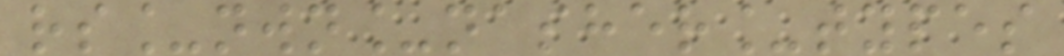rs_nwn_nasher_types
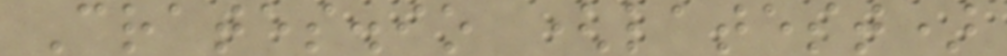Crates.io (latest)
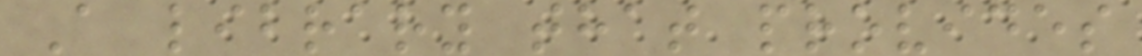A library that provides
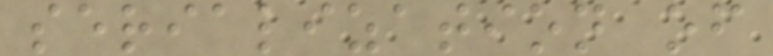serialization of
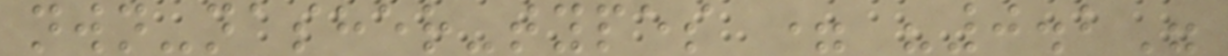nwn-nasher-types = "0.2"
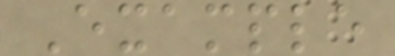Example
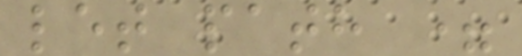let path =
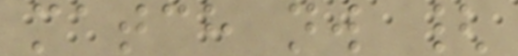match nw {
